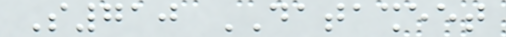S710 DATASHEET
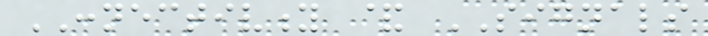CONNECTIVITY & SIGNALS
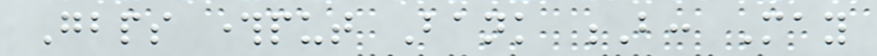Gbps throughput Bank B: May
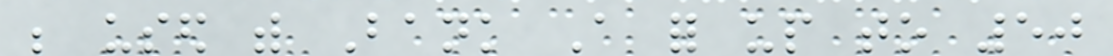be used with Bank A for up to 50
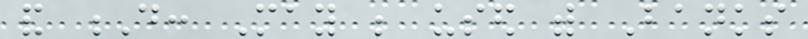and D: May be used with Banks
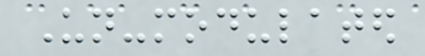Un-modulated
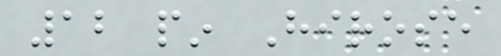12 pin Hirose
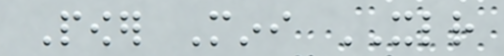Power Mini XLR
